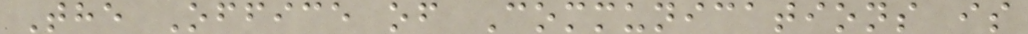The Office of Communications is
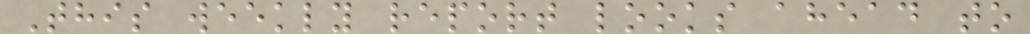This weekly report looks ahead to
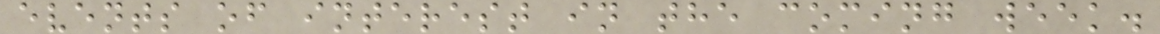events of interest in the coming week.
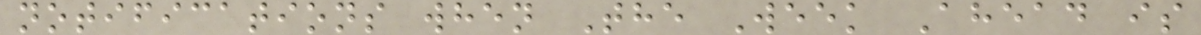notifications when The Week Ahead is
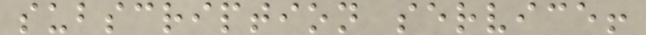subscription service!
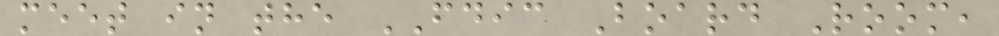meet in the FDIC Board Room,
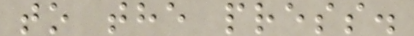to the press.
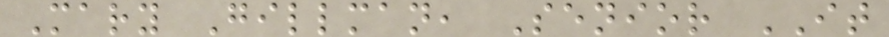Mary Gillman, Senior IT
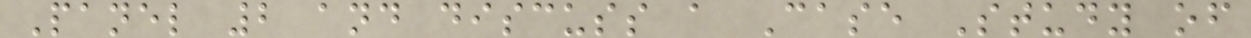Panel 2 and discuss a Case Study of
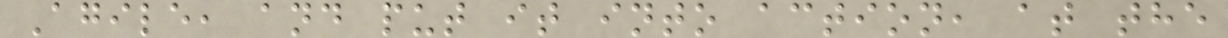Agile, and put it into action, at the
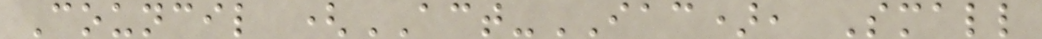Council (ACT-IAC), Small
